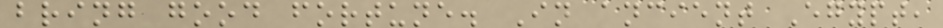bring good fortune. In ancient Egypt,
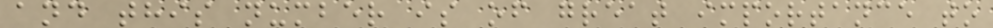and this number is of great importance to
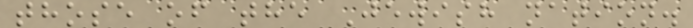those of the Jewish nation.
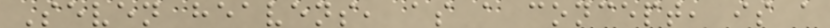Seven heavens, as a concept, is a
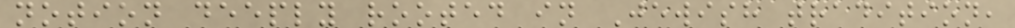notion deeply rooted in Jewish tradition,
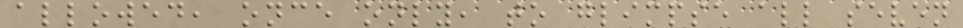allowed, once only, to glimpse all seven
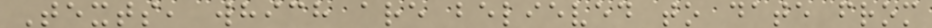Texts, which are believed to date from
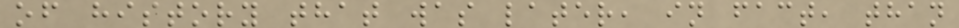of history that was later, in fact, than
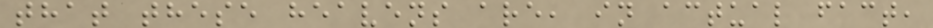that these heavens are, in actual fact,
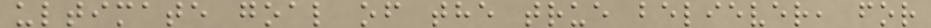ultimate goal of the true believer, for
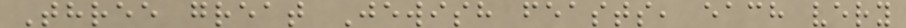Three great Jewish feasts, each very
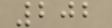202
